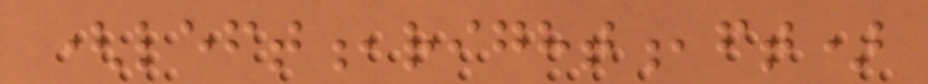(left,right,ft)
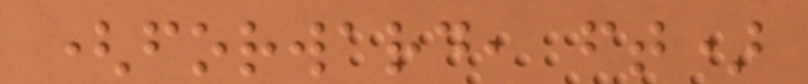(forward, ft)
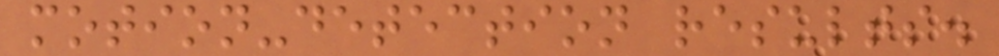motion-detection results.
